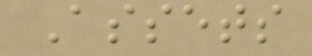Assets
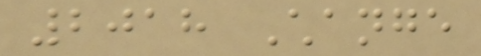2018 Change
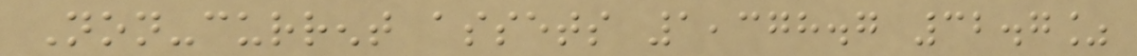Non-current assets 1,378.7 32.7%
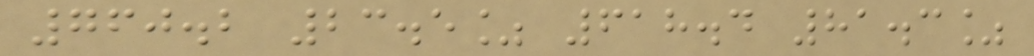760.2 23.5% 618.4 81.3%
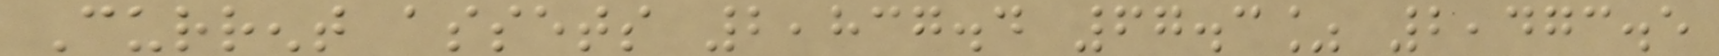Current assets 2,837.4 67.3% 2,473.5
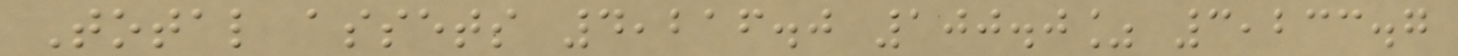Total assets 4,216.0 100.0% 3,233.7
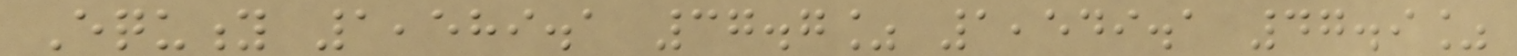Equity 1,589.1 37.7% 1,549.1 47.9%
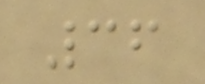36
